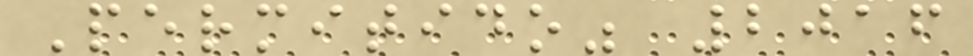Permitido" 2016
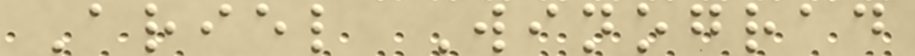Ariel Winograd
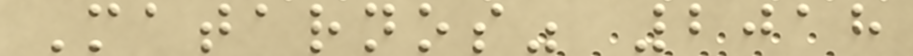Matarnos" 2018
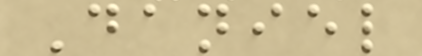Daniel
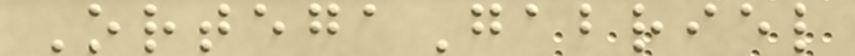OrtegaGabriel
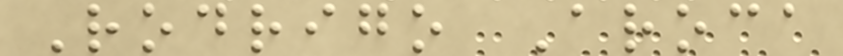Rodrigo Aroca
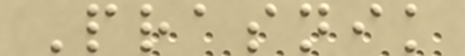Prasnik
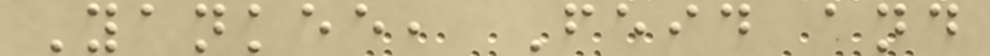Yankee, Feid and
